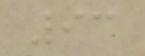93
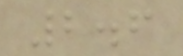2.6
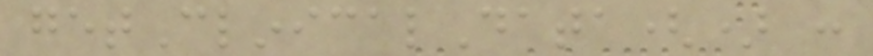getClinicalData() :
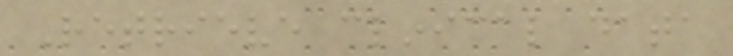Retrieve clinical data
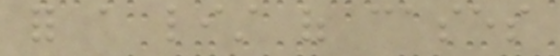for a list of cases
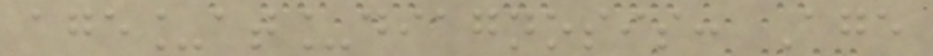age_at_diagnosis: Age
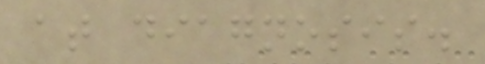at diagnosis.
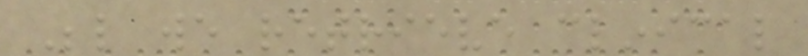Below we retrieve clinical
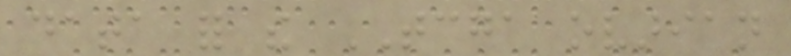data for the TCGA ovarian
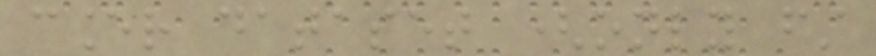cancer dataset (only first
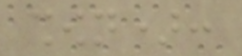shown):
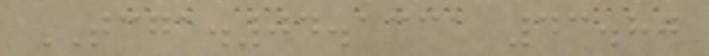TCGA.04.1331 43.80
